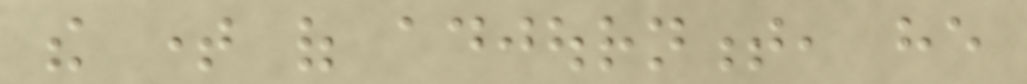the time of adjournment, he
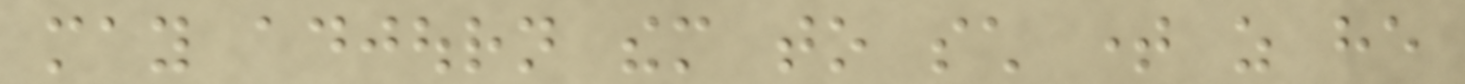may adjourn them to such time as he
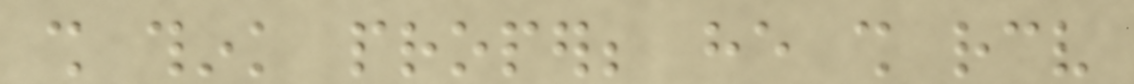shall think proper; he shall receive
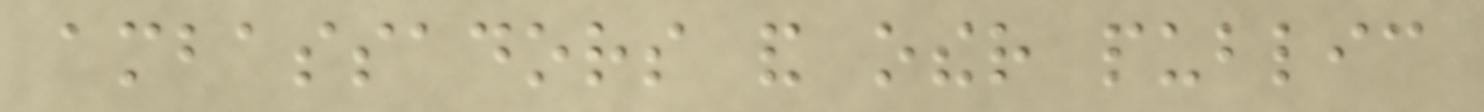ambassadors and other public
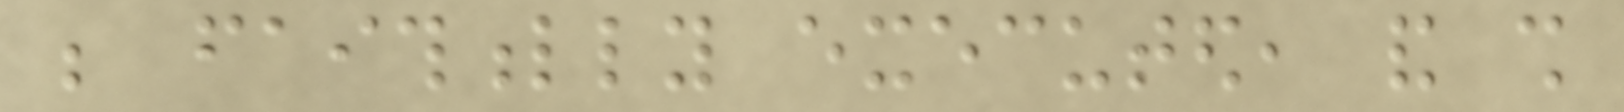be faithfully executed, and shall
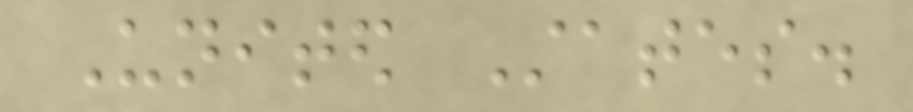United States.
